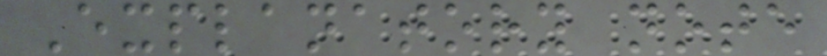Explanatory note
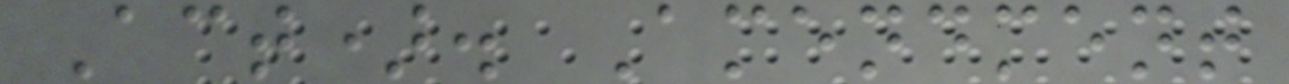Act). Amendment
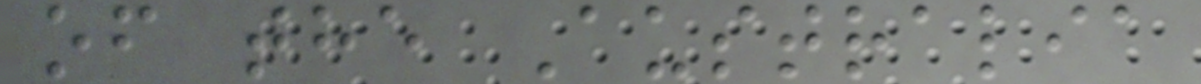of the Australia
